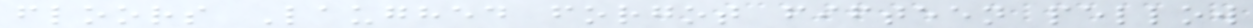floors Laughed forgot fifteen pellow
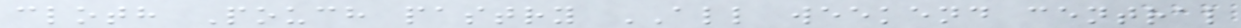cloth Pouch pastry ALL weekend central
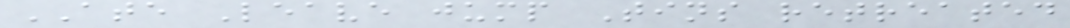ATE Leave jump Tins retreated
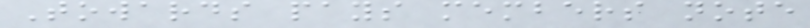Towards pays members note
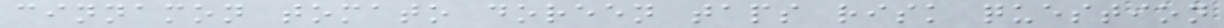cinnamon tomato doreen taps risk question
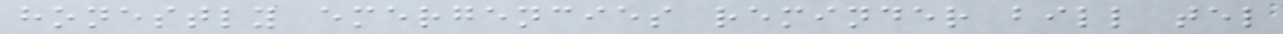honestly emergencies reminder bill tel
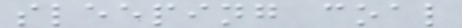sleeping coal
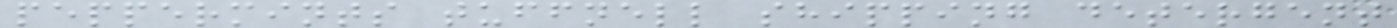peppermints tuffnell shipping detergent
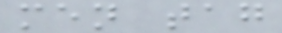men tag
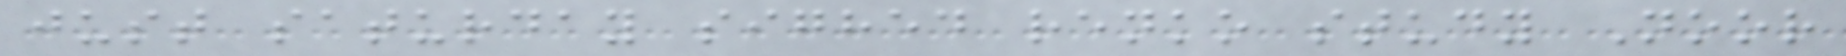just saturday sighed renko study Noor
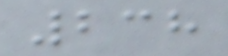238
